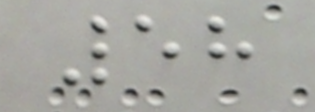58
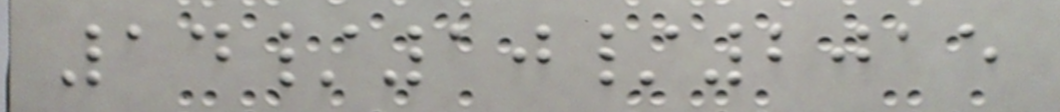14/10/2015
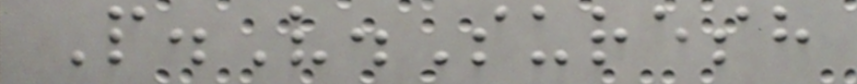P.V.Suresh
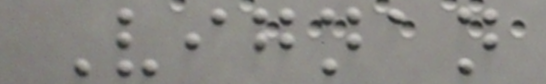Vignan
